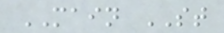MAIN ST
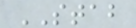STAB
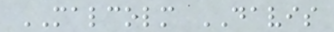MALCOLM DAVIS
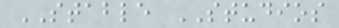STABLE STUDIOS
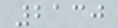2130
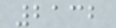2132
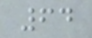64
